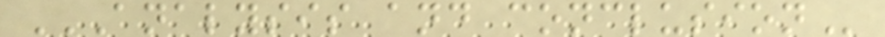ANALYSIS AND CONCLUSION
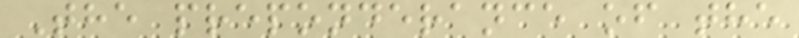The preponderance of the
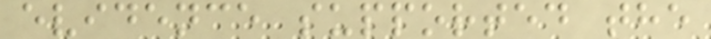evidence supported the
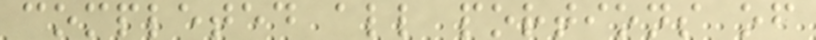completed all portions of
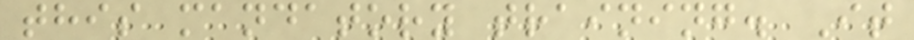this mandatory training. It
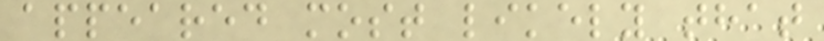appeared most likely that
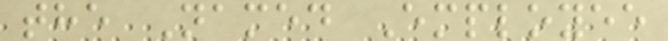the Named Employee
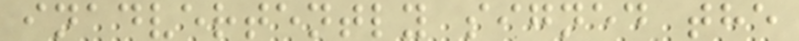inadvertently signed the
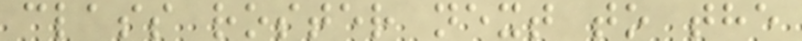class roster next to the
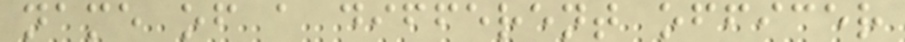name of a different officer
